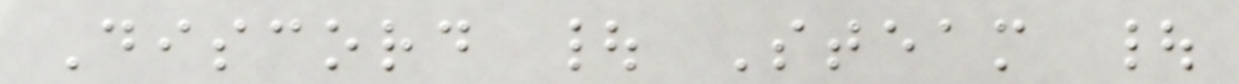Discord | Steam |
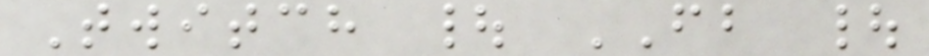Twitch | FB |
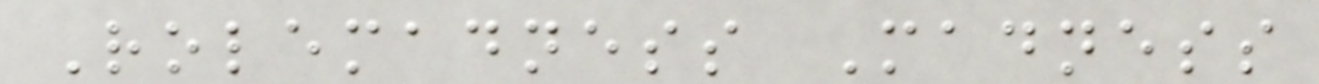Rolemadness Madness
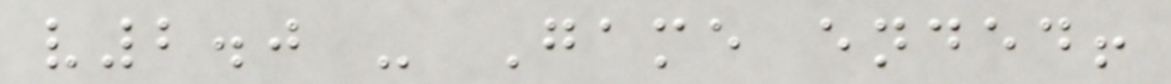v2.0 - Game ended!
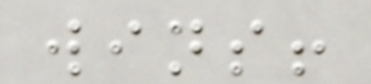wins!
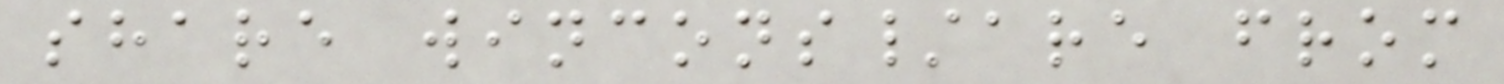share wincons/are from
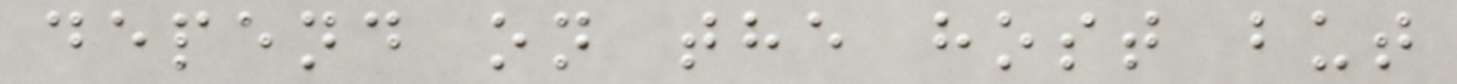depend on the host but
